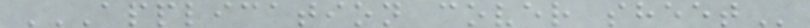APPLICATION COVER SHEET
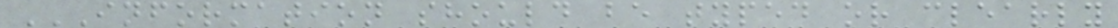INFORMATION SHOULD BE TYPED OR CLEARLY
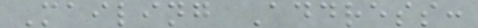Mailing Address:
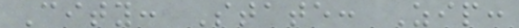City: State: Zip:
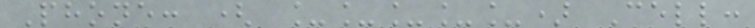Phone: ( _____) Cell:
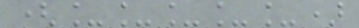(_____)
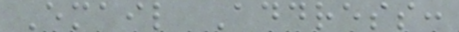Email Address:
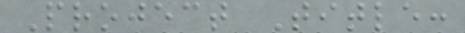Project Title:
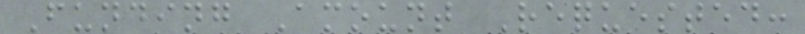Funding Amount Requested:
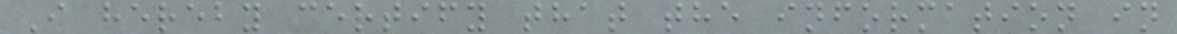I hereby certify that the information in
